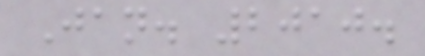Jan. 2010.
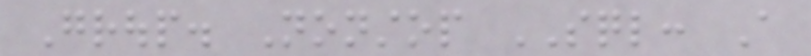Group. Nonstop SQL: A
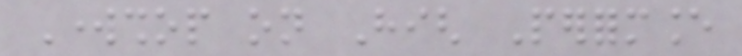Workshop on High Performance
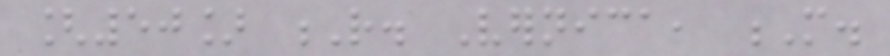[50] R. Vernica, M.
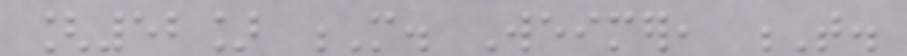[52] M. Weimer, T.
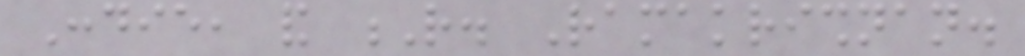Condie, and R. Ramakrishnan.
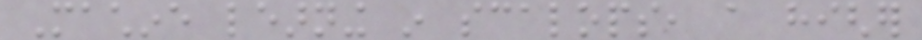Machine learning in scalops, a higher
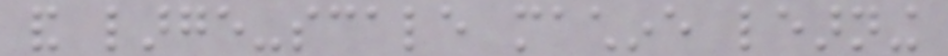and large-scale machine learning
